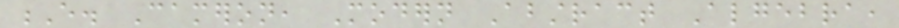E. Cameron, Modern Abstract Algebra,
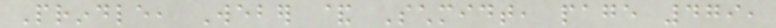Prindle, Weber & Schmidt, page 479,
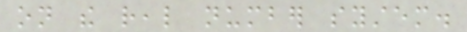on the real number system.
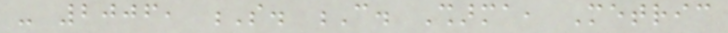- 2006, S. C. Sharma, Metric
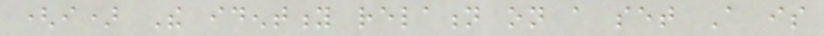(i) The identity relation on a set A is
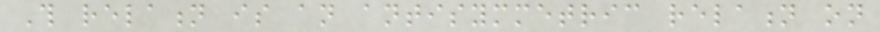This relation is an antisymmetric relation on
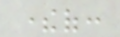thereof:
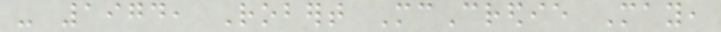- 1974, Robert McCredie May,
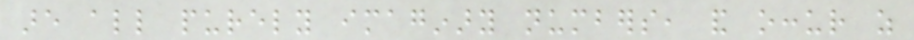are all purely imaginary numbers, and occur as
